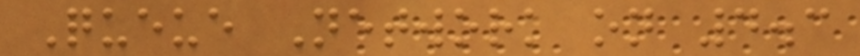Queue Network on 4.3
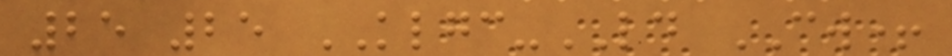25 25 KLGC-LD CW+
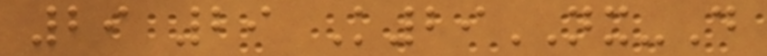29 29 K29NX-D
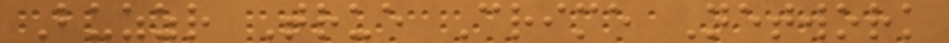Buzzr True Crime Network
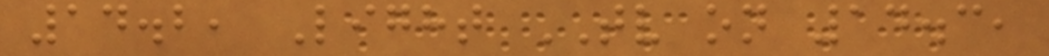14.2, Light TV on 14.3,
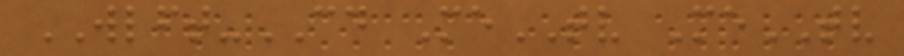WLFT-CD MeTV MeTV
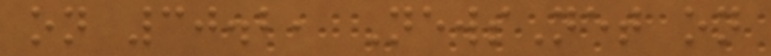on 30.2, NewsNet on
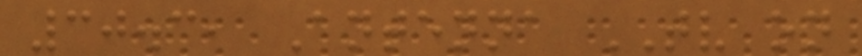30.3, Antenna TV on
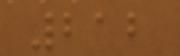212
